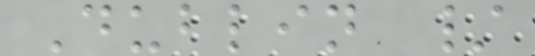Dublin /
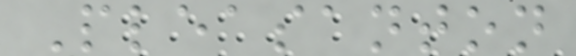Pleasanton
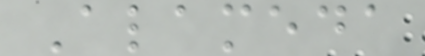Alameda
